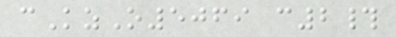cKzO5069 c2#
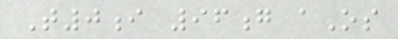T0i 96g aOs
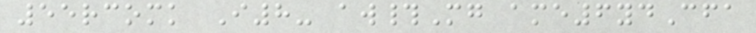55rcomk I8- aw#Mg ame6ydCfa
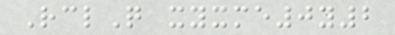RclQ xyxme0y2
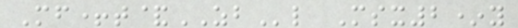Mf+t&ZBl Msx2*y
